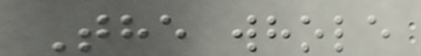The whole
